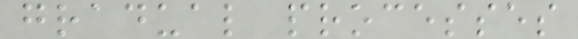gradual processes
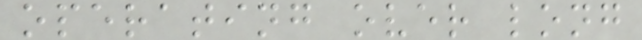operating over long
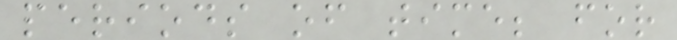periods of time; for
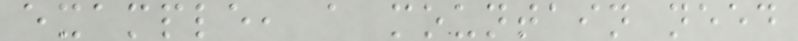example, a mountain need
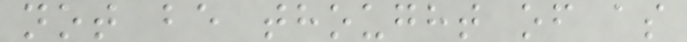not be thought of as
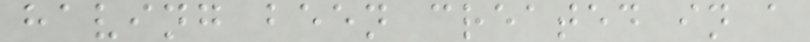having been created in a
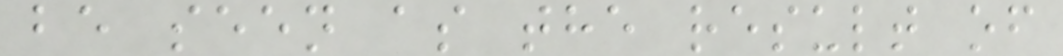be seen as the result of
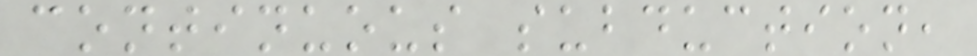continuous subduction,
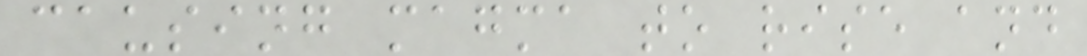causing magma to rise and
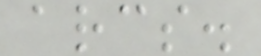arcs.
